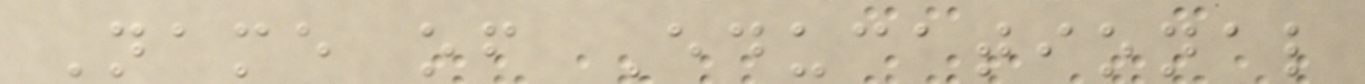Name of Educational
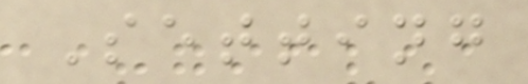Setting
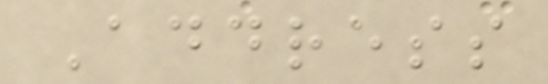Address
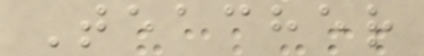Teacher
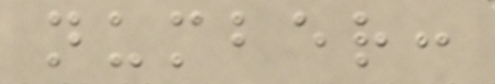number:
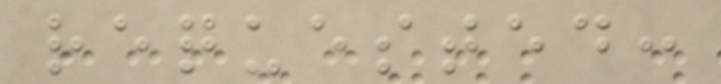requested:
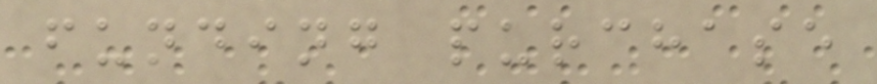funding purchase
